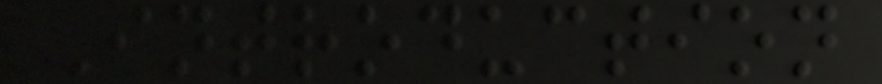Introduction
